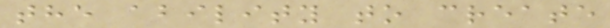the ability to create
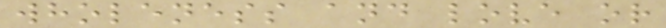wholeness and love or
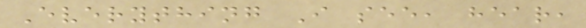Everything I see, hear,
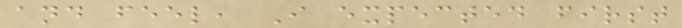and feel, I expected first
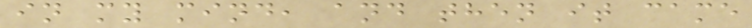in my mind, and then it came
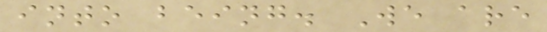into being. We are
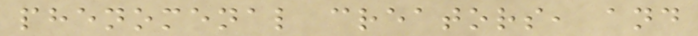phenomenal creators, and
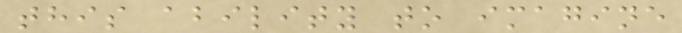this ability to imagine
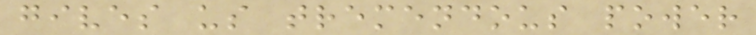gives us tremendous power
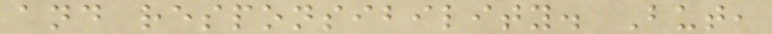and responsibility. But,
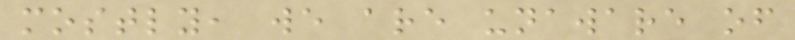mostly, we are unaware of
